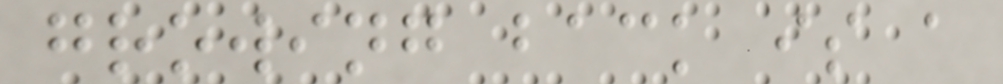growing back is a
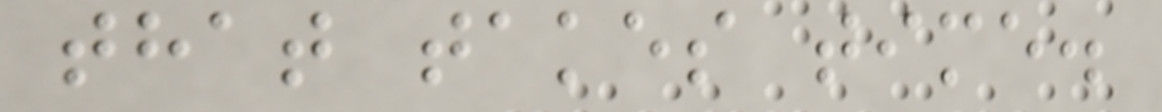that takes time.
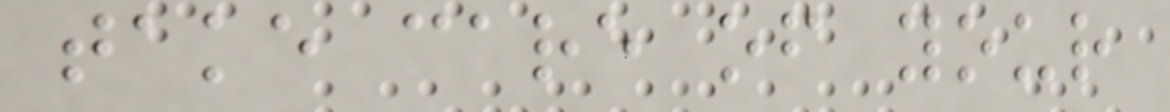take care of your
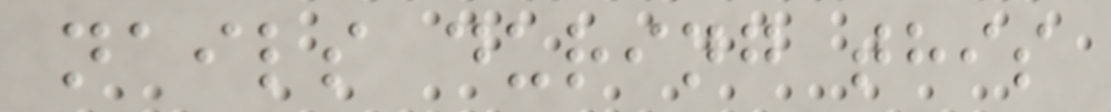nails during this
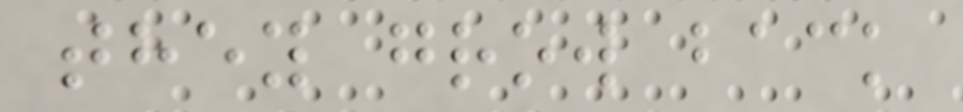they grow back
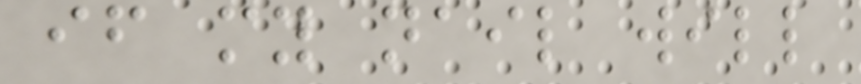if my nail will
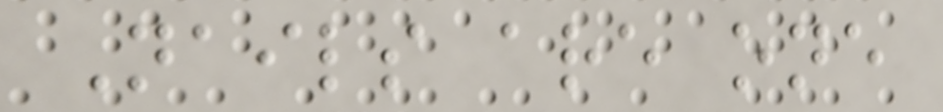Nails are one
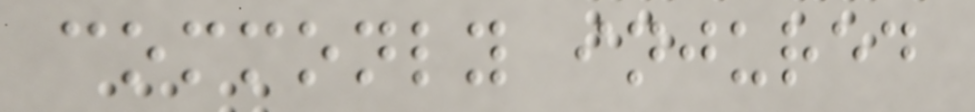commonly injured
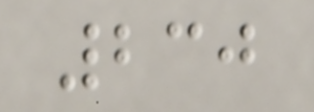230
